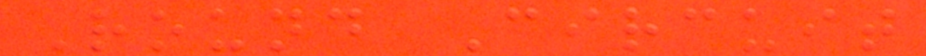Round Circuit
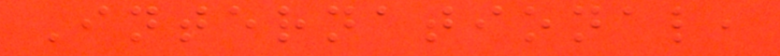International,
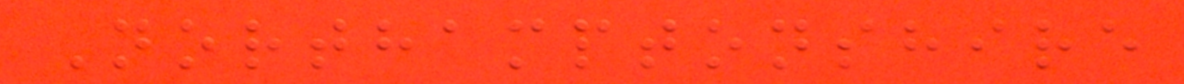Northamptonshire
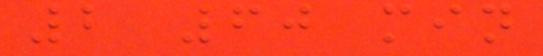2 60 min
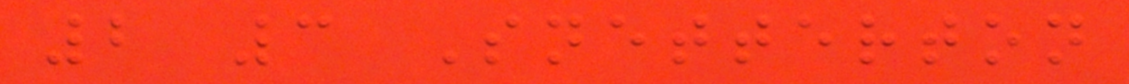2 3 Snetterton
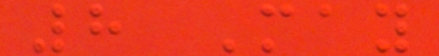8 May
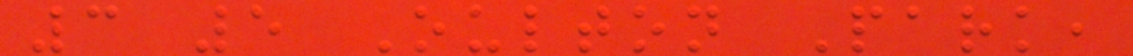3 5 Oulton Park,
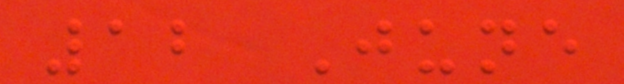12 June
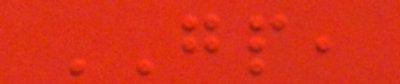GP,
